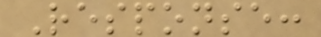Response:
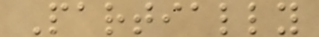Partially
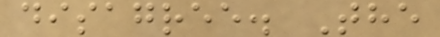disagree. The
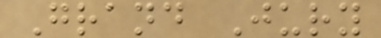Grand Jury
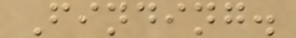Finding.
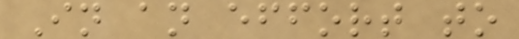In an effort to
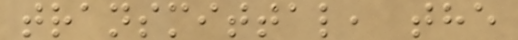transmittal, the
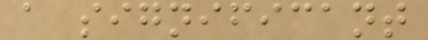a significant
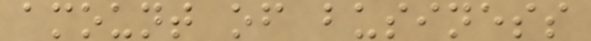amount of business
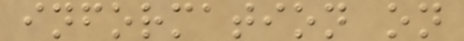information on
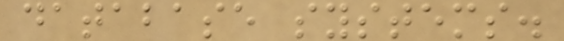database systems.
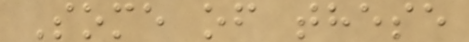Some of these
